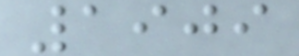1909
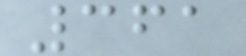361
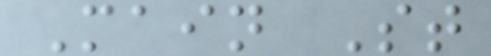Main St
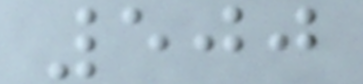500
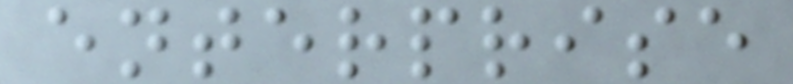enterprise
